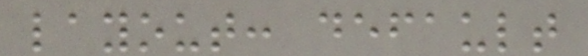layout: default
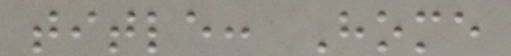title: Home
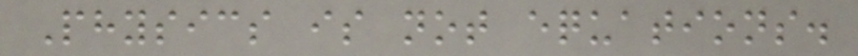Physics is not equations.
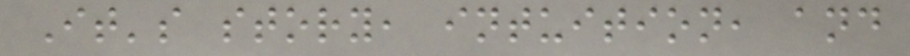It's story, intuition, and
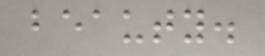beauty.
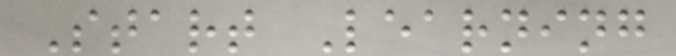Start Learning
